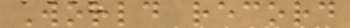World record
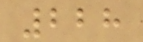228
